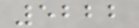5222
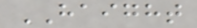HAIGHT
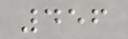456
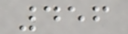456
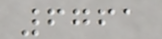6761
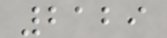2129
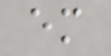em
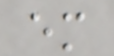em
